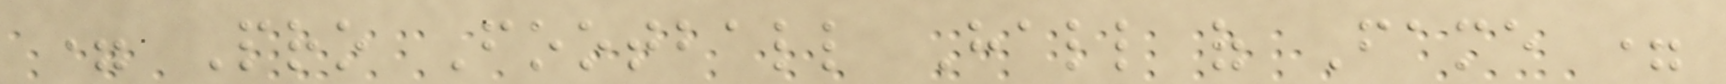= Pro Football Hall of Fame =
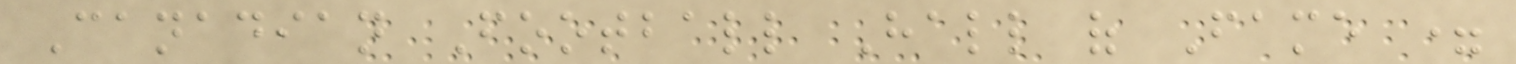Canadian Football Hall of Fame =
